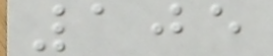105
